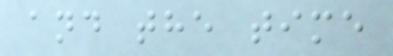and the time
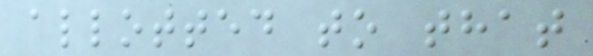allotted to that
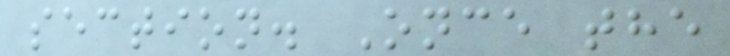section. Once the
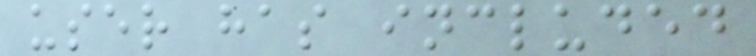user has included
